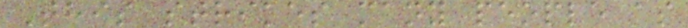This strikes many people as
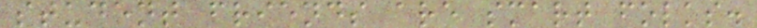student friends are smart folks.
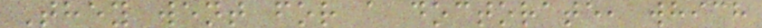They went for a doctorate, which
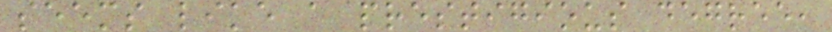seems like a prestigious degree,
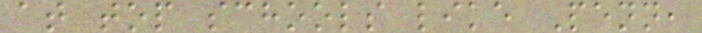at top schools like Penn,
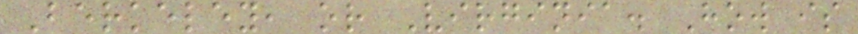Berkeley, or Virginia. How is
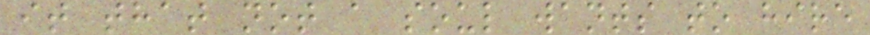it that not a soul wants to hire
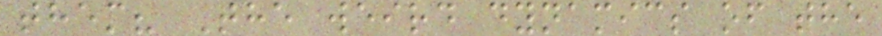them? The weird dynamics of the
